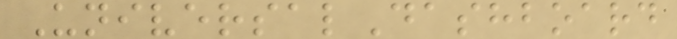UniversalDashboard
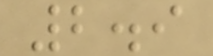2.9
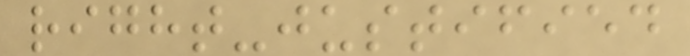right-justified
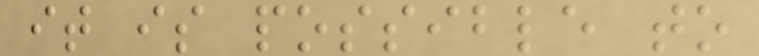it is possible to
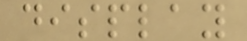display
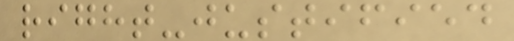right-justified
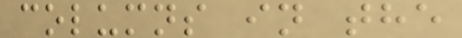columns in the
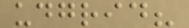udgrid?
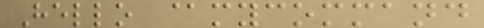Hello @mycommand
